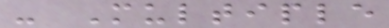- Multiple
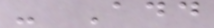- Add
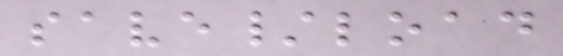save/load
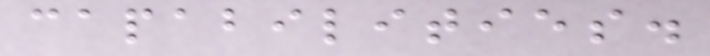capabilities.
